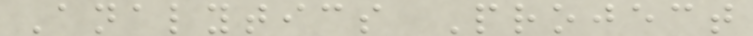Analytics Project
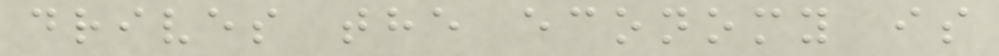drives the economy is
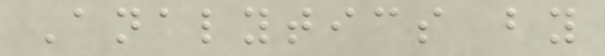Analytics by
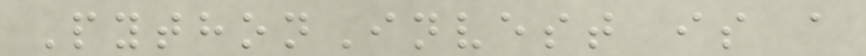PythonInvest is a
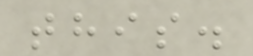this.
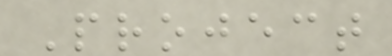Project
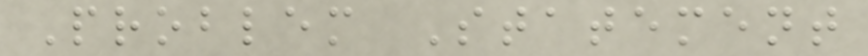Problem Statement
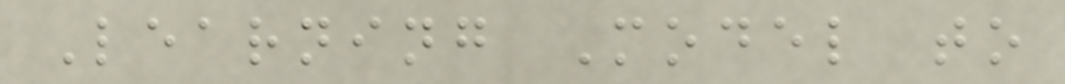Learning Model to
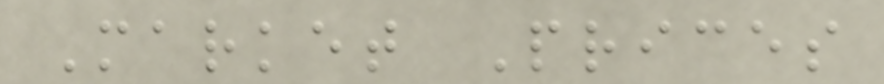Market Prices
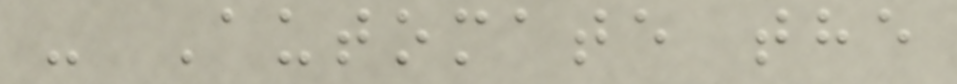- Automate the
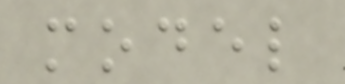model
